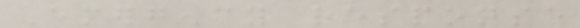Emergency response
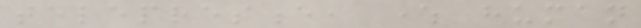telepresence, where human
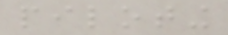piloting
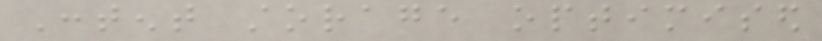Content storage optimised
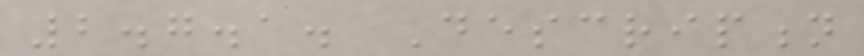2.7.1. Description
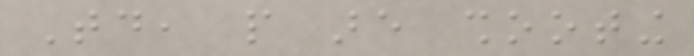Today, people are shooting
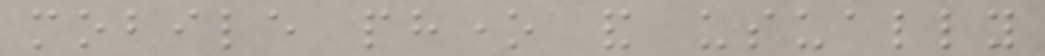mobile phone and usually
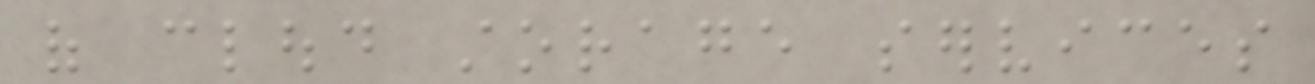of cloud storage services
